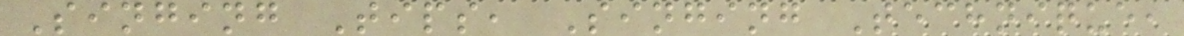Singing Tips, Singing Technique,
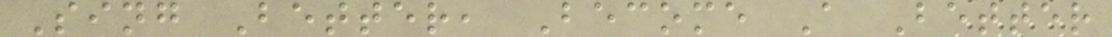Sing Better, Become A Better
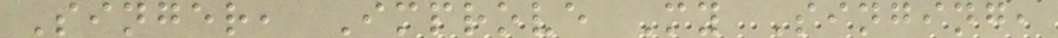Singer, Improve My Singing,
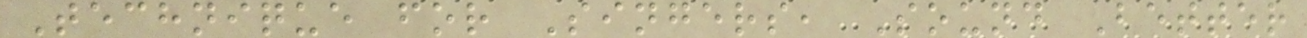Technique for Singers, Sound Better
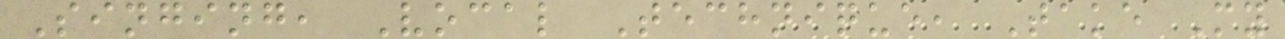Singing, Vocal Technique, Take My
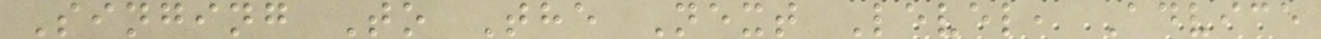Singing To The Next Level, Advice
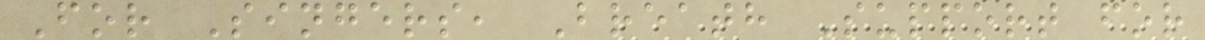For Singers, Breath Support for
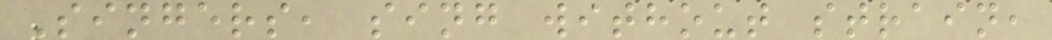Singers, sing without strain,
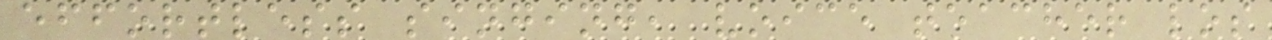effortless singing, voice teacher los
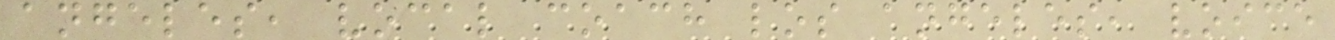angeles, vocal coach los angeles, voice
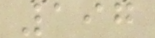197
